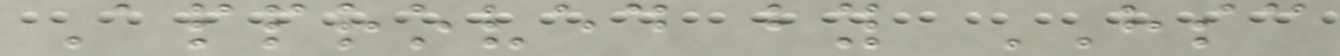Approved by HSC
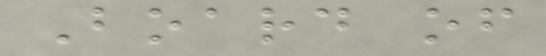Board of
